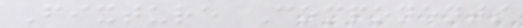Fixture Components
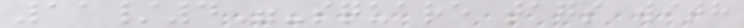11/4"-square tags with
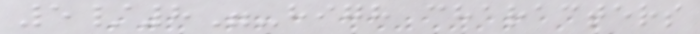5/8"-high characters
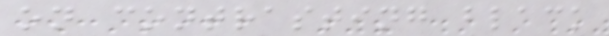on contrasting black
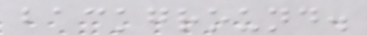background.
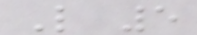L 5
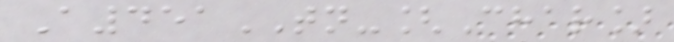A451TN-[Char]
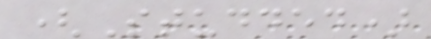(Studded)
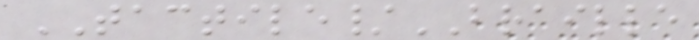TACTILE/BRAILLE
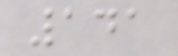141
